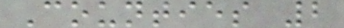Counties 2
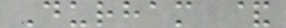Durham &
